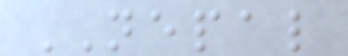NEPAL
